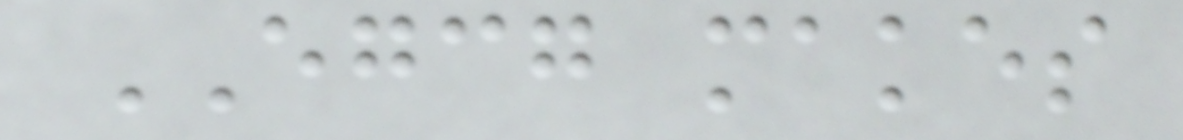EGCG makes
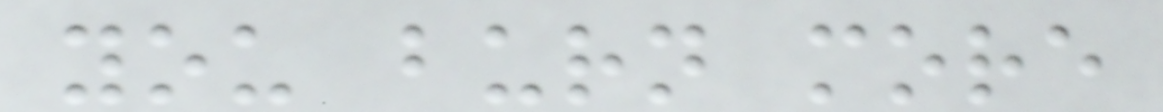you burn more
